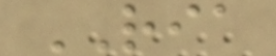RIA
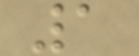1
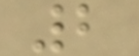2
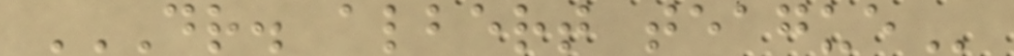DR. ALBERT TEAGUE
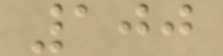100
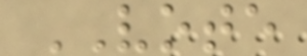VOTE
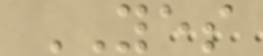YES
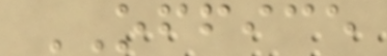OFFICE
